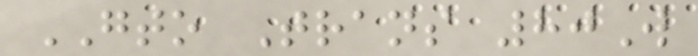GTO Trans 80W
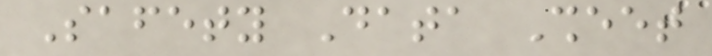Safety Data Sheet
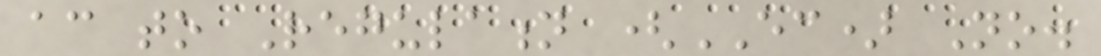according to Regulation (EC) No.
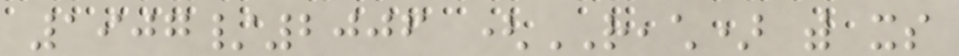1907/2006 (REACH) with its
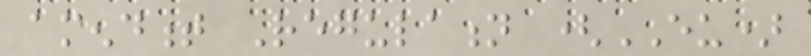amendment Regulation (EU)
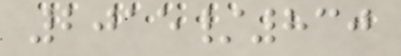2015/830
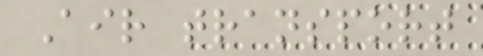Air transport
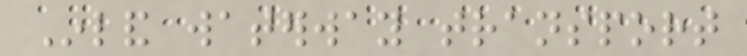Inland waterway transport
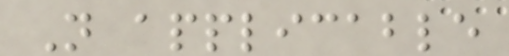Not applicable
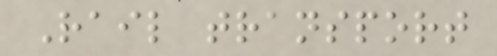Rail transport
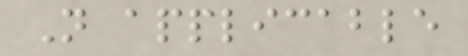Not applicable
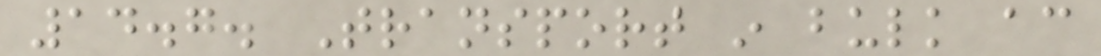14.7. Transport in bulk according
